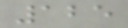125
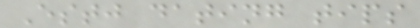Estj dating tips
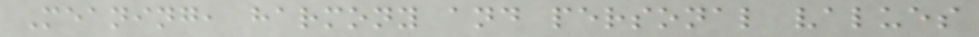Meaning, harmony and personal values
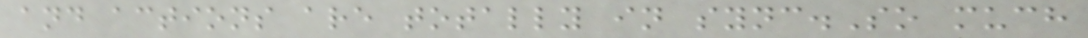and actions are totally in sync.So much
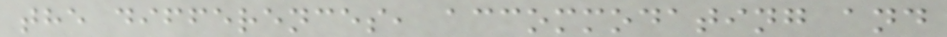the differences, accommodating and
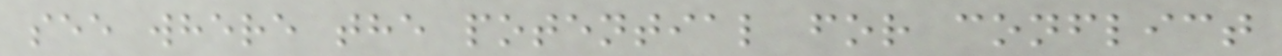see where the potential for conflict
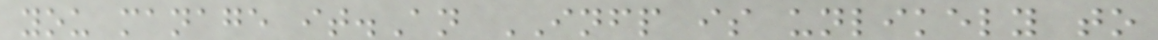you manage it.An INFP is unlikely to
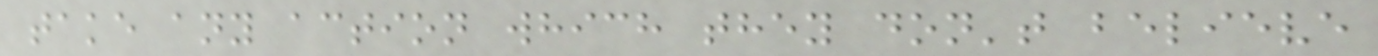take any action which they don't believe
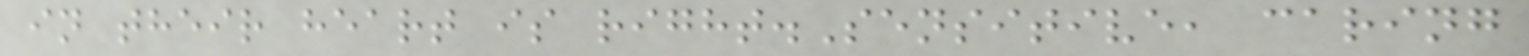in their heart is right.Sensitive, caring
